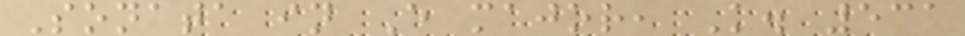Sonata in E major, K. 531
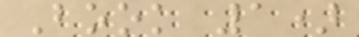Book 1)
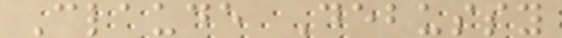Claude Debussy
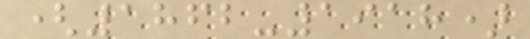(1862-1918)
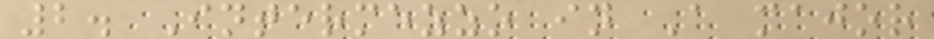2. Intermezzo in A major
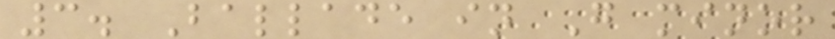3. Ballade in G minor
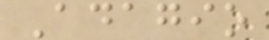Adagio
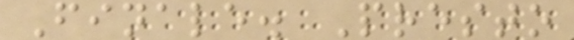Finale. Presto
